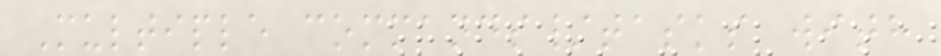Multiple commands/tasks with
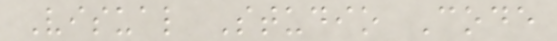Visual Studio Code
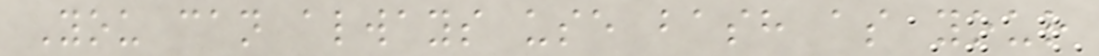You can always use bash as your
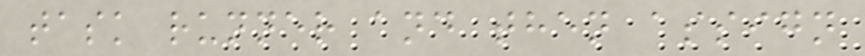task runner and then assign
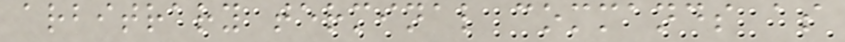arbitrary terminal commands as
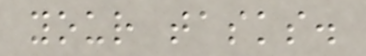your tasks.
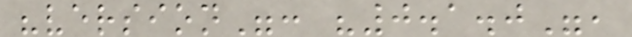"version": "0.1.0",
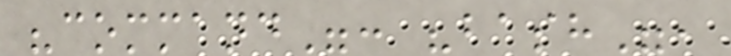"command": "bash",
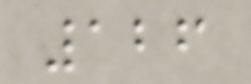126
